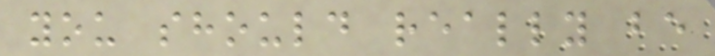you should really be
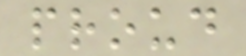proud
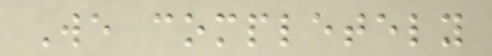We completely
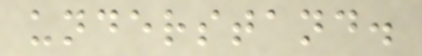understand.
